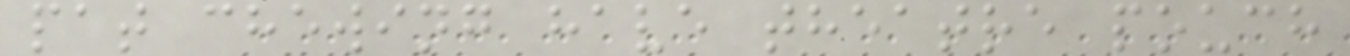pat chewing have theatre pouch
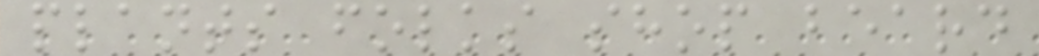plants folks shop beard
